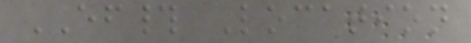EF# Location
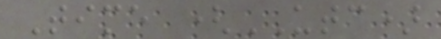Time (UTC)
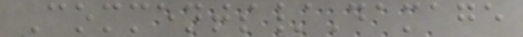Comments/Damage
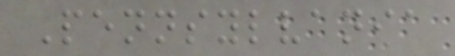Pennsylvania
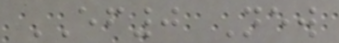EF0 New
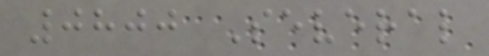0800 Several
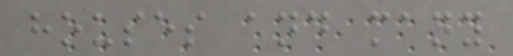houses and many
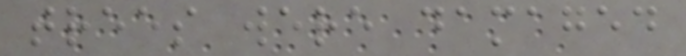trees were damaged
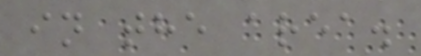in the area.
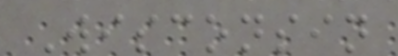Wisconsin
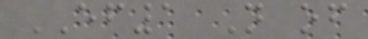EF1 N of
